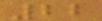22
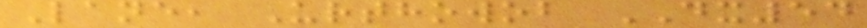Lane, Urthowob DX54
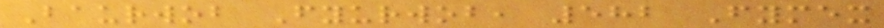Baurwob Fyurwob, 582 Fymex
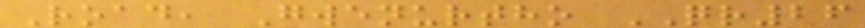Road, Gwenurtho QR26
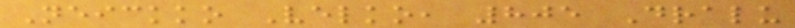Neickko Velko, 805 Dralu
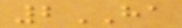2HA
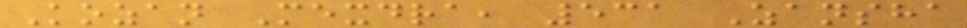Kozan Mexdra, 531 Zansha
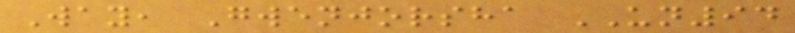Way, Gwenjorsha UN94
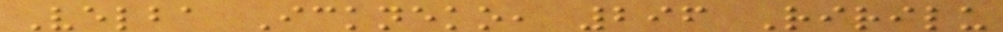Velba Ickneko, 296 Ririlu
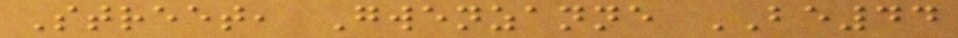Street, Gwenzanne BE44
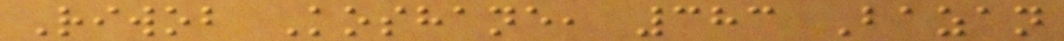Riwob Koshane, 383 Bazan
